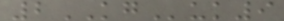2KGuk9
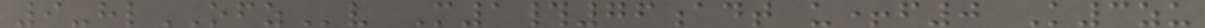9-hlOFZv M1#76adt u+f0 K3zu
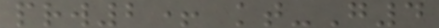prw2+ kt-G4
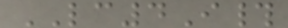LC4I#
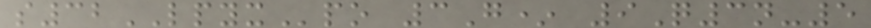s32LPYXpo 3G* 9Q3n-5
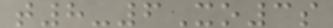t8-6Xo3s
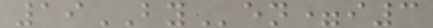19BYen=i3
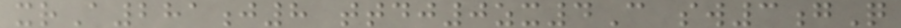xrA281j8 ttdj0zx4C sw3gQ
